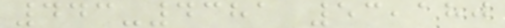443-4381 53,180
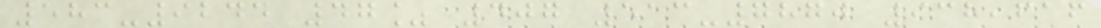583-9244 47% 407 513-7870 938,616
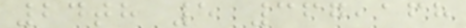24th 5 367,168
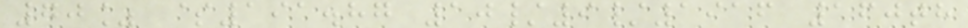70% $191.87 10/9/1916 160th
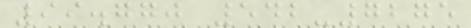99.770 542-7275
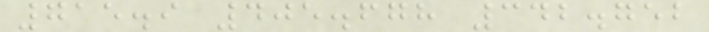715.9 405.678 342.752
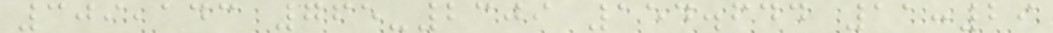309,143 765-2309 154.644 11:29
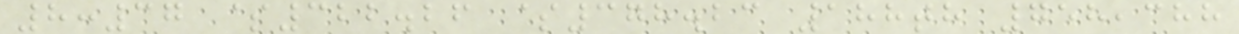8:37 $322.26 $378.23 188th 758,388
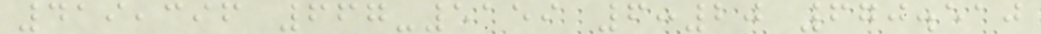419,396 667-5159 6:20 670.510
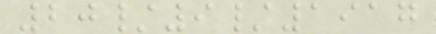20/9/1917
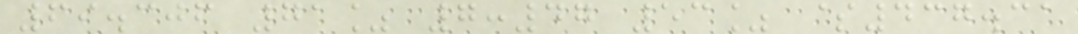69.306 71% 7:47 53% $437.31
